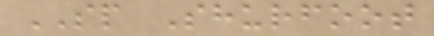SP Shurfoot
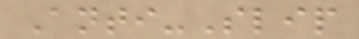Anti-Slip
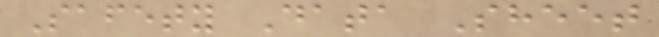Safety Data Sheet
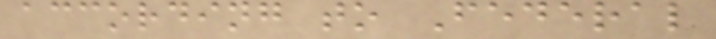according to Federal
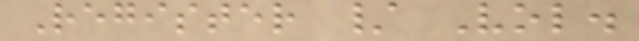Register / Vol.
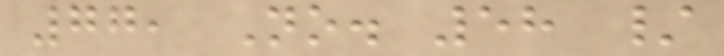77, No. 58 /
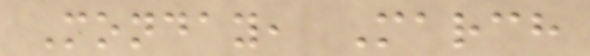Monday, March
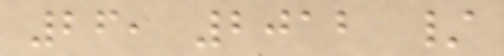26, 2012 /
